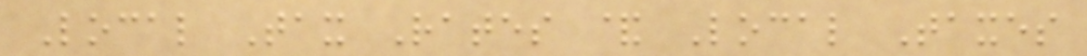Local Tax Rates & Local Taxes
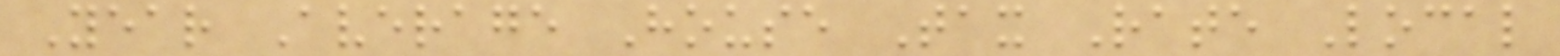Year Average House Tax Rate Local
